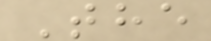The
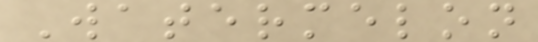Watermelon
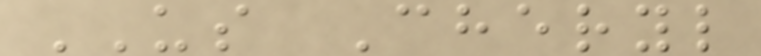US Cheryl
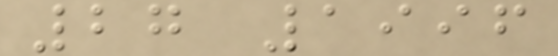27 1996
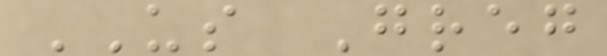US Greg
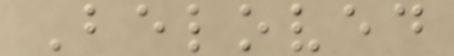Beloved
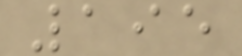195
